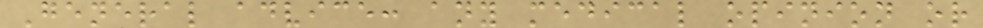General advice: any medical opinion or
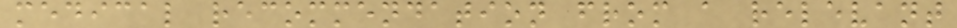medical recommendation from a relevant
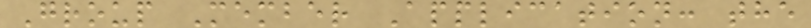Group Member Application: the
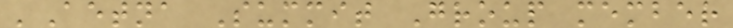'Aetna Summit Group member
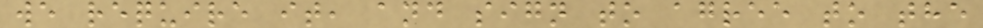we require it, and sign to agree to the
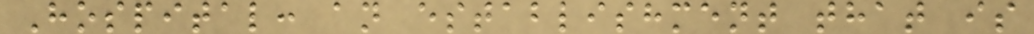Hospital: an establishment that is
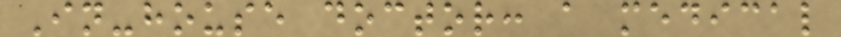In-house doctor: a medical
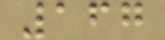167
